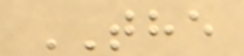THE
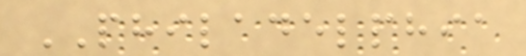PHILADELPHIA
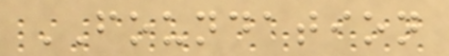FOUNDATION
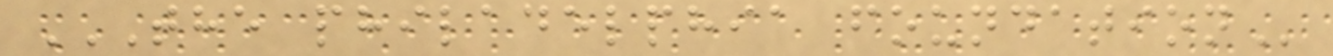THE PHILADELPHIA FOUNDATION
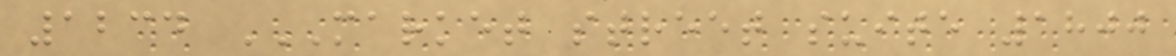1234 MARKET STREET SUITE 1800
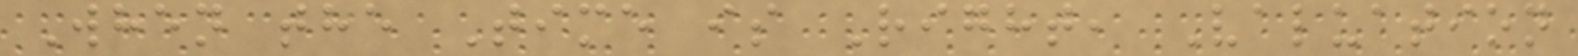When the Time is Right, Valuation
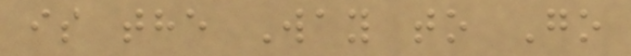is the Way to Go
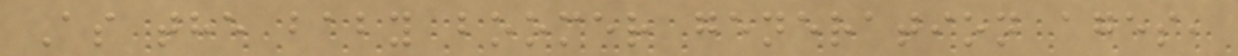As the baby boomer generation ages,
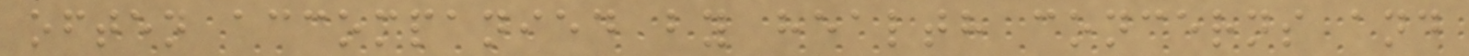often accompanied by health concerns and
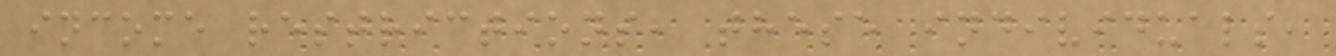income restrictions, these individuals,
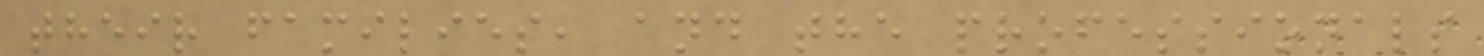their families, and the professionals
